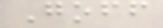Goff
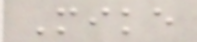Mike
